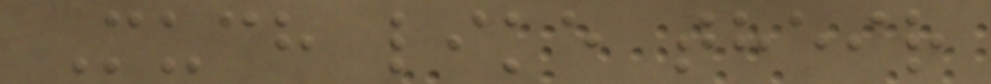Much like their
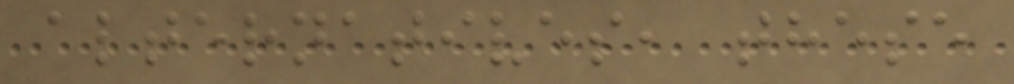alternatives, these
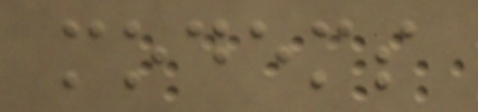modems
